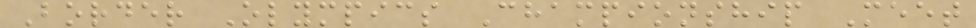Border Olympics Championship Meet
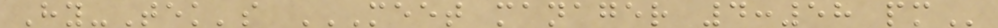Hy-Tek's MEET MANAGER 4:58 PM
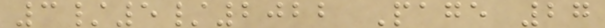3/5/2022 Page 27
